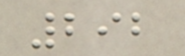292
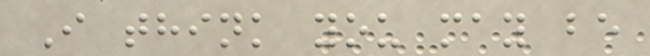I think you may be
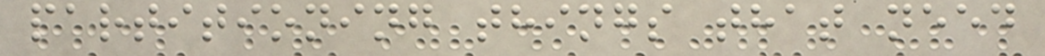partitioning things that need
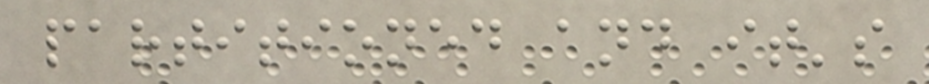partitioned and it's
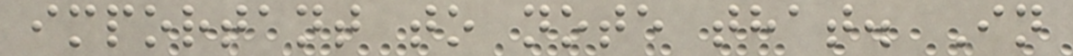important to note that. In
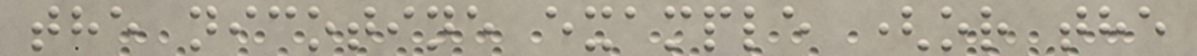the nicotine example (or the
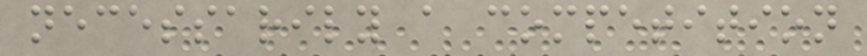necessarily a competition
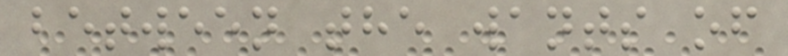between the wants of
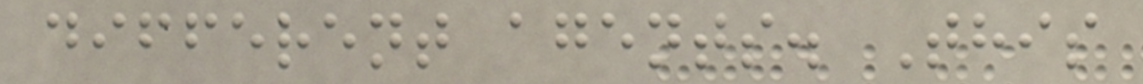different agents. This
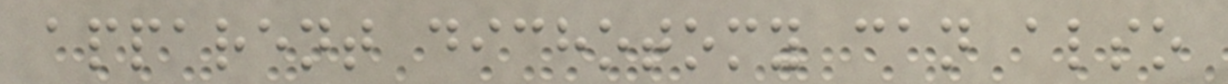apparent dichotomy can also
